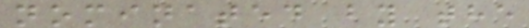nominated by the
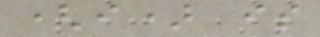(i) is
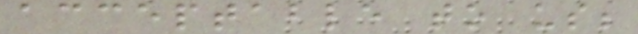acceptable to us;
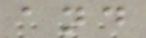and
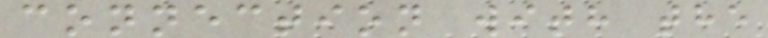connection with the
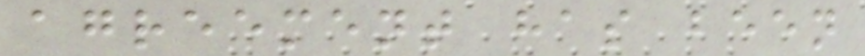agreement has been
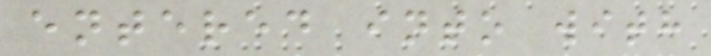entered into with
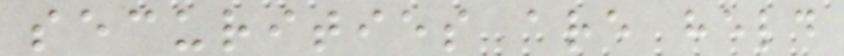securities are held
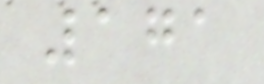171
